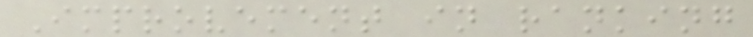Improvement in ranking
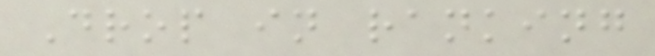Drop in ranking
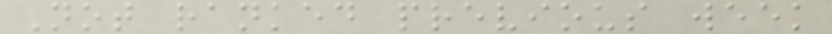Not ranked previous week
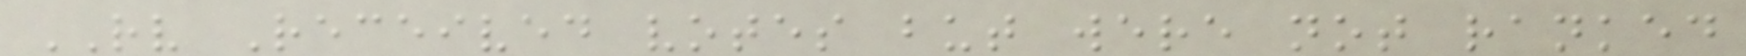RV Received votes but were not ranked
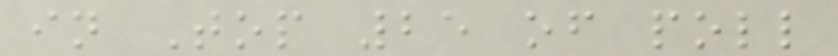in Top 25 of poll
